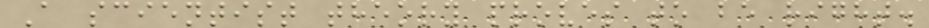A scientist theory proves to be right.
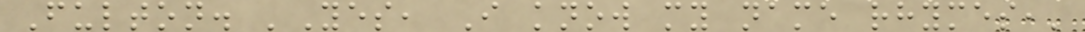Fulton. 'Yes, I know my name rhymes,'
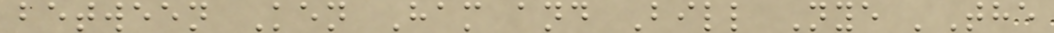between Ken Ham and Bill Nye 'The
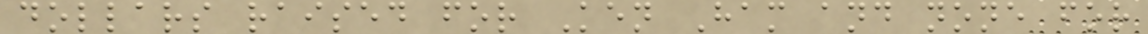dollars raised for Ken Ham and none for
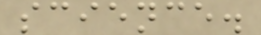science.
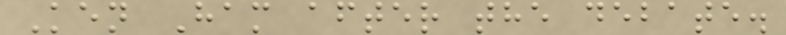Ken Ham after the debate.
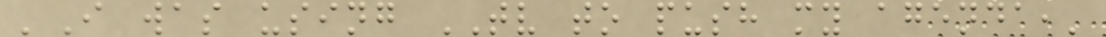'I was using TV to push my agenda,'
